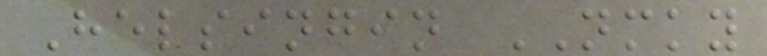Helsingin NMKY
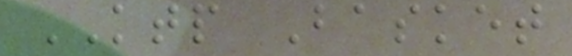KTP Basket
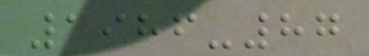1986-87
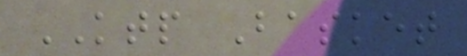KTP Basket
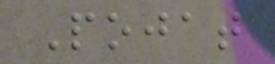Pojat
